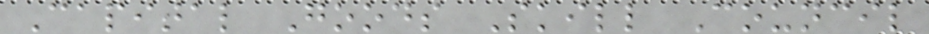Capital Goods Skill Council
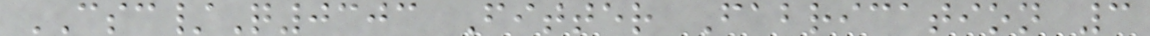CSC/Q0303 Fitter Fabrication 3
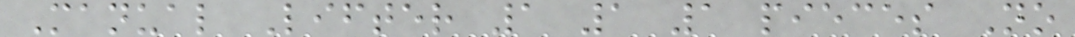Manual Lifter 1 1 1 pieces No
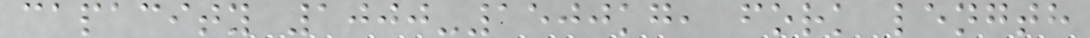capacity 1000-1500kg, fork length
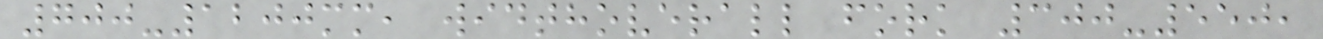700-1200mm, widthoverall fork 300-550,
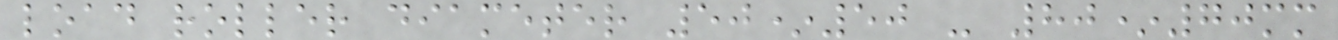load roller diameter 50*50 - 80*70mm
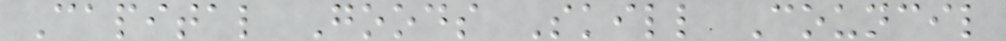Capital Goods Skill Council
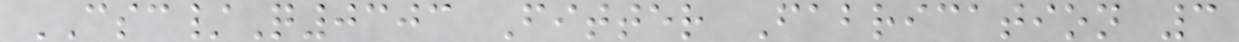CSC/Q0303 Fitter Fabrication 3
